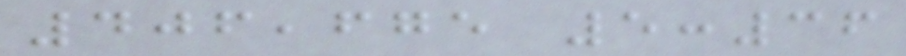406,675 5:36
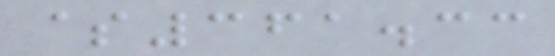$361.33
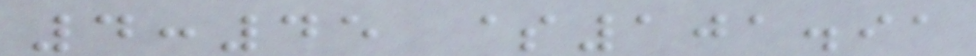4:45 $101.91
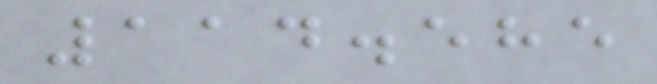114.585
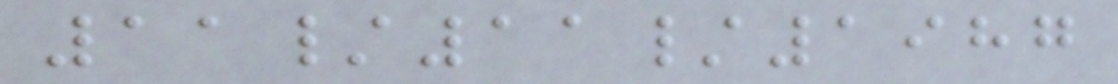11/11/1987
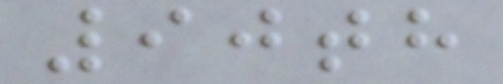90th
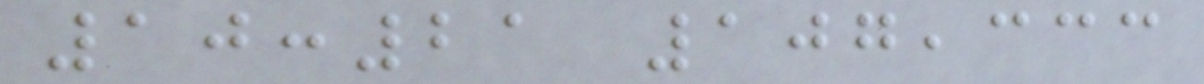10:21 107,333
